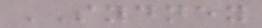SYDNEY
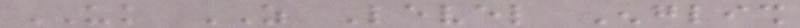UK AS Level English
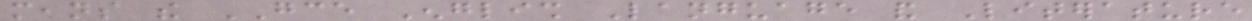means the GCE English Language and Literature
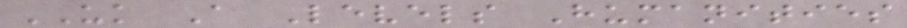UK A Levels Humanities
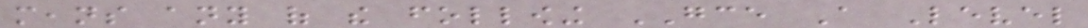means any of the following GCE A Level
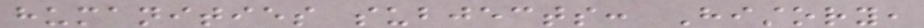humanities subjects: History,
